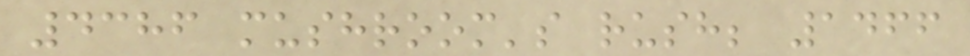4386 mushroom's rush; 1466
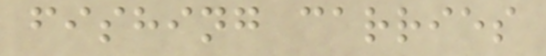fishing carries
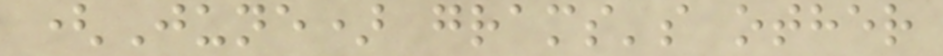(June) grams's other
